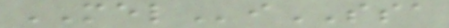MELiSSA
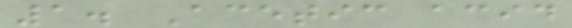1. Acetic acid
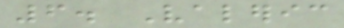6. Valeric
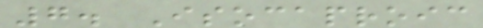7. Isocaproic
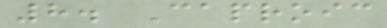8. Caproic
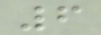6
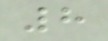8
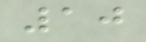10
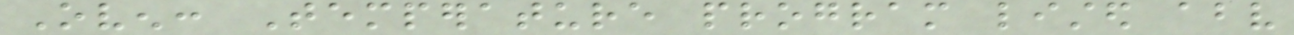Oven: Temperature program listed above
